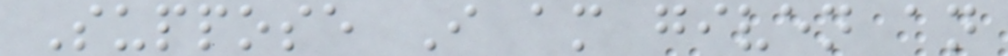Suppose I am given an
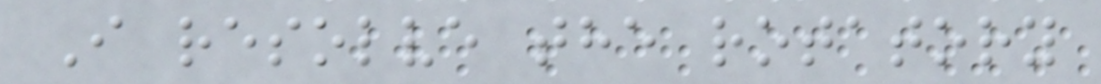I resolve the rotatory
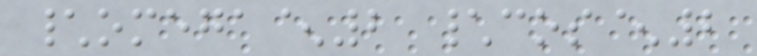\omega^2 \cos^2
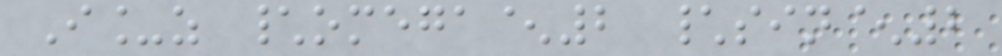I_z \omega^2 \sin^2
